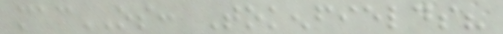macOS: Tokenfields?
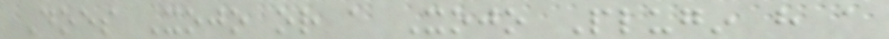Does Xojo or a Xojo Plugin have a
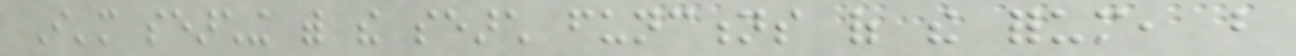I'm searching with the search functions of the forum, but
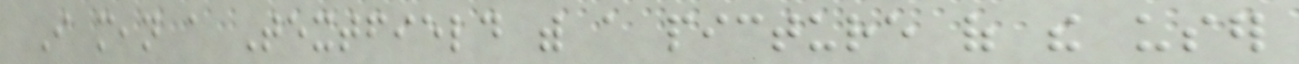I mean a Textfield with a picture of the user
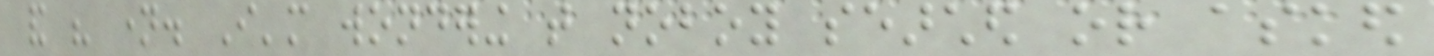and his name. I'm wondering that noboy searched or asked
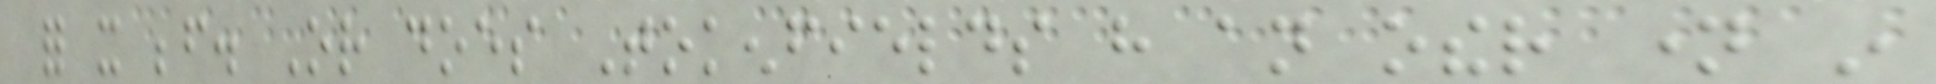for it before. Or does Tokenfields have an other name in
